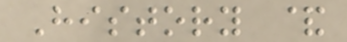History &
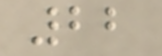22
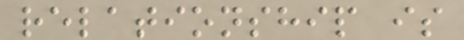relationship is
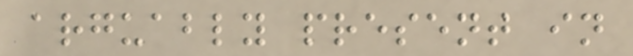arguably present in
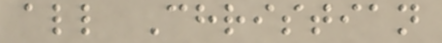all Christian
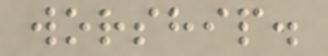worship.
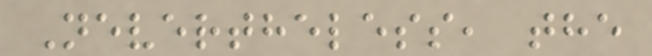Nevertheless, the
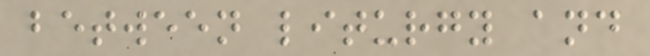between liturgy and
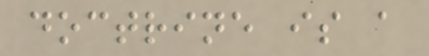doctrine is a
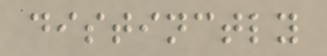distinctly
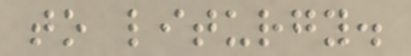to liturgy.
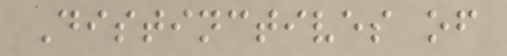Distinctives of
